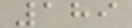189
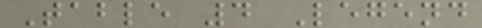Table 4 Legend
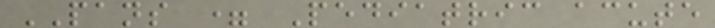PANS = Pediatric acute
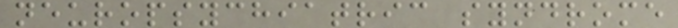neuropsychiatric syndrome
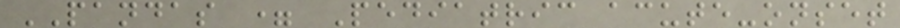PANDAS = Pediatric acute-onset
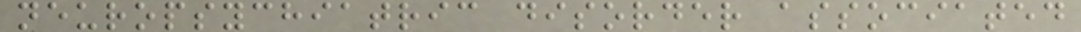neuropsychiatric disorder associated
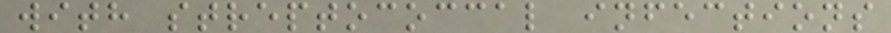with streptococcal infections
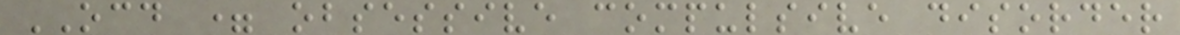OCD = obsessive compulsive disorder
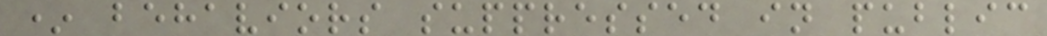* behaviors suppressed in public
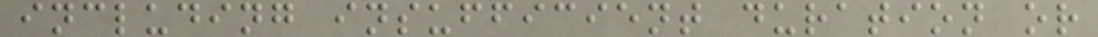including insufficient duration or
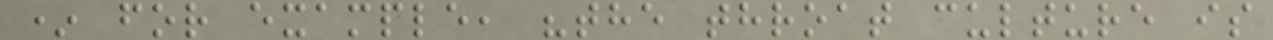* for example, "the throat culture is
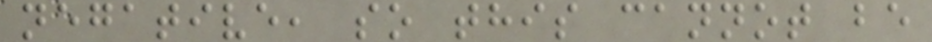negative, so this cannot be
